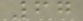67
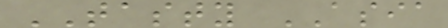TASTY ASIA
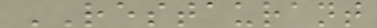RESTAURANT
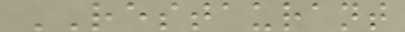RESTAURANT
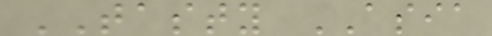TASTY ASIA
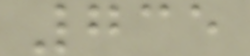735
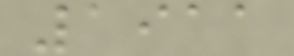1911
